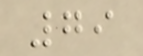79
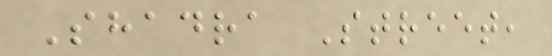Shadra Street,
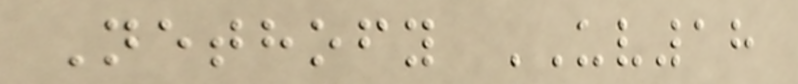Nethofy UV18
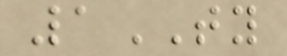1TY
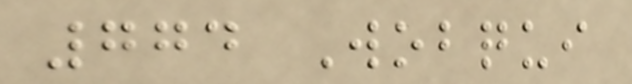774 Wobqui
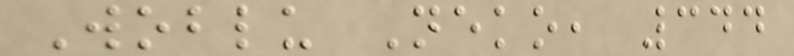Woblu Neko, 344
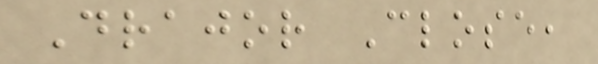Drajor Close,
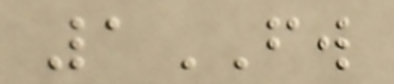1FW
